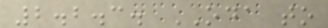2.2.3. ODA to
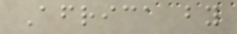Africa by
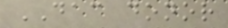DAC donor
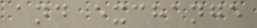and exchange
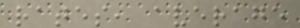rates, average
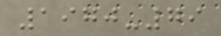1970-79
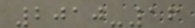2010-16
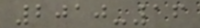2010-16
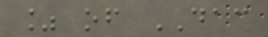% of DAC
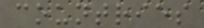countries
